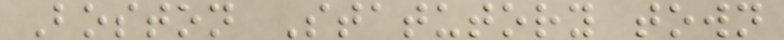Boston Statutory town
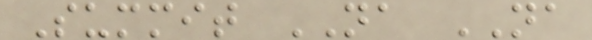Summit NA NA
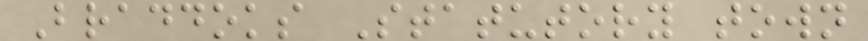Braddoks Statutory town
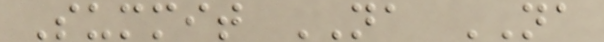Summit NA NA
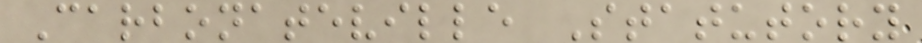Carbonateville Statutory
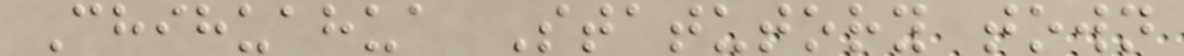Chihuahua Statutory town
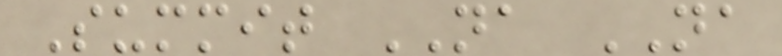Summit NA NA
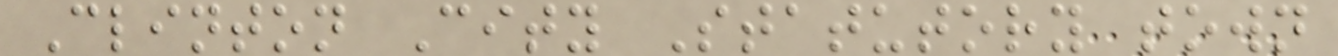Clinton City Statutory town
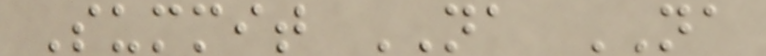Summit NA NA
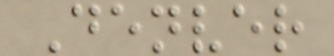Denver
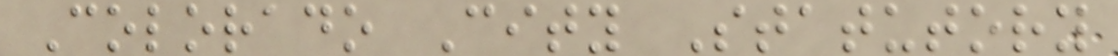Colorado City Statutory
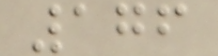176
